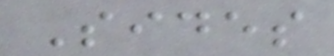Sides
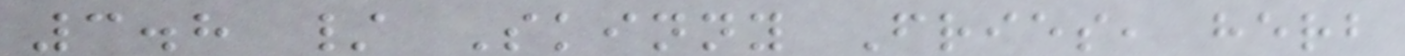3.8 / Skinny Fries, herb
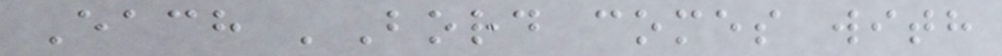Each 'Bord comes with
